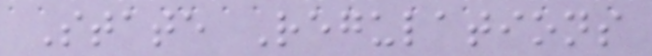State Regulations
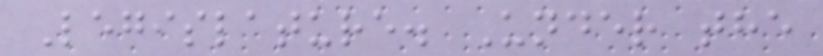Legislature. Under the
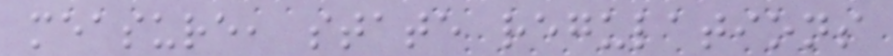measure, state regulations
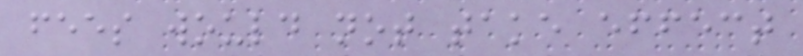fees would not take effect
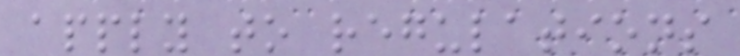apply to regulations
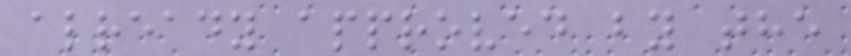already approved by the
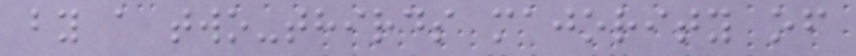by a two-thirds majority of
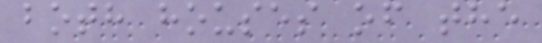both houses of the
